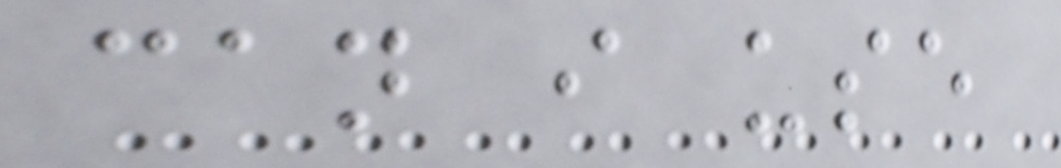can i use
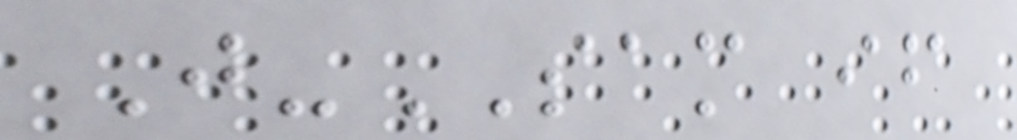J-SAM if
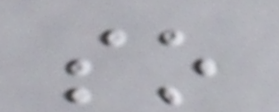so
